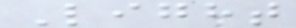Light
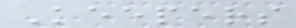Keepers
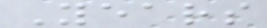Years
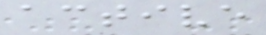active
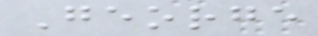George
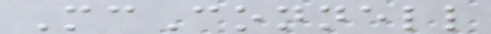McConnell
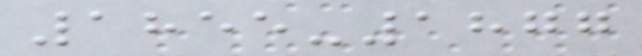1855-1877
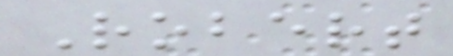Robert
